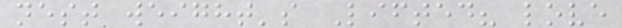nest weight's Lifted? love
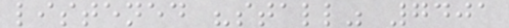listened "stall" 7401
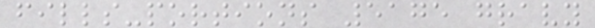fills-portions 5175 gravy
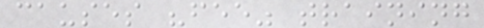causes "fee" training
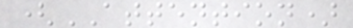(ATTENTION)
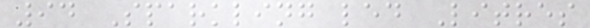94 Sparkling led Litres
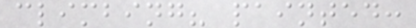climbing? painted:
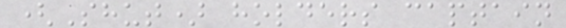(Shut) holders captain
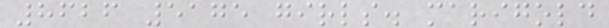8626 5175 girls. marigold
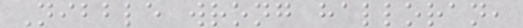Nibble wrong halloran,
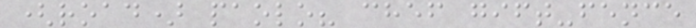(road) paolo? chef gift-fence
